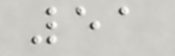51
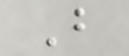B
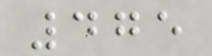475
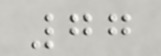77
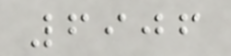6906
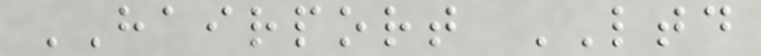HAIRPORT LTD
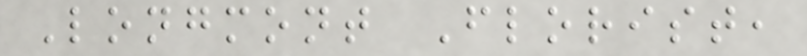Longmont Florist,
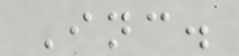Inc.
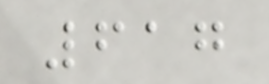617
